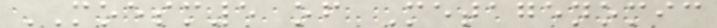MOESM5 of Metagenomic
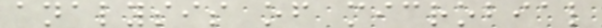analysis of microbial
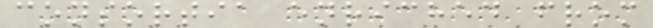consortia enriched from
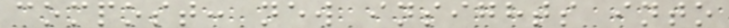compost: new insights into
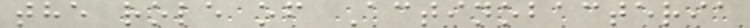the role of Actinobacteria
